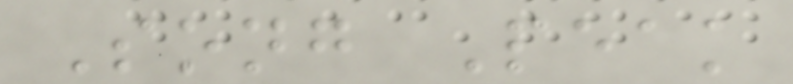Song Peak
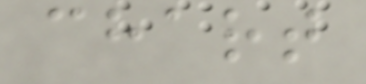chart
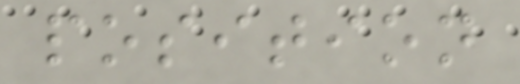position
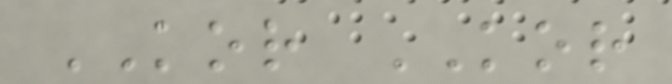KOR KOR
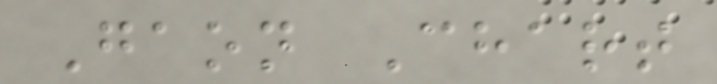Gaon Chart
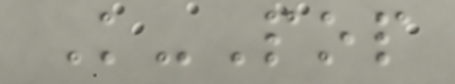K-Pop
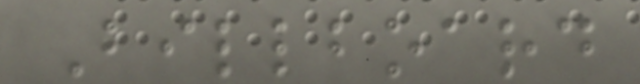Billboard
